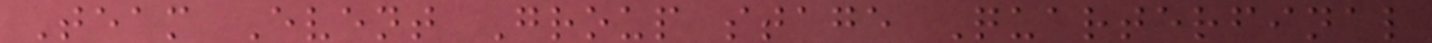Team Event Group stage Quarterfinal
